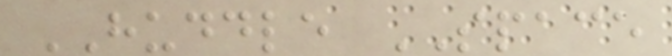HUDDLE SPACE
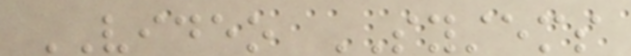VIDEO SYSTEMS
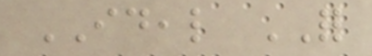IDEAL FOR
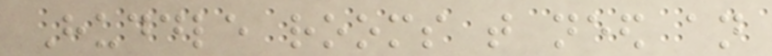Huddle rooms that need an
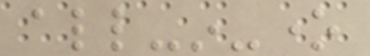all-in-one
